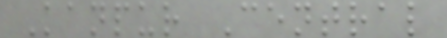Kanpur Central
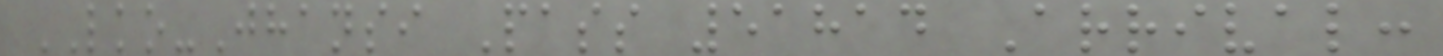LKO-Jhansi Pass 51814 Arrival:
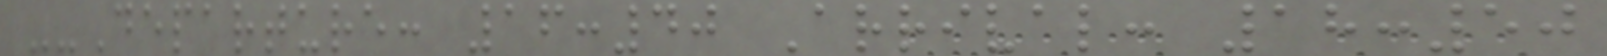--Departure: 16:40 Arrival: 18:50
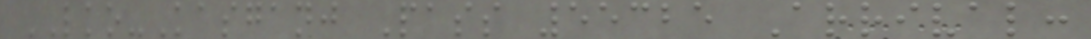LKO-Kasganj Pass 55325 Arrival:
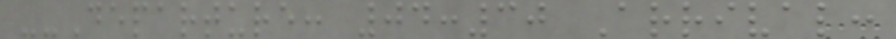--Departure: 04:30 Arrival:
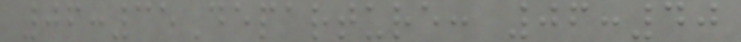06:35Departure: 06:40
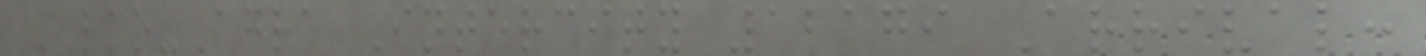LKO-Agra Intercity 12179 Arrival:
